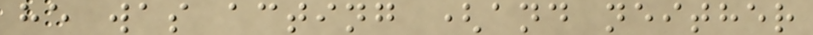he was acting (and neither
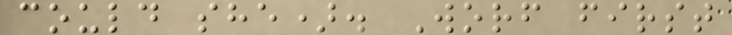could she). Worf first
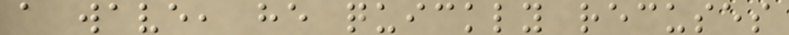a wave, he quickly recuses
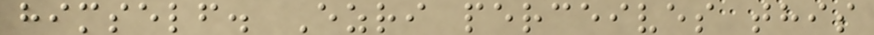himself. Ezri perceives this
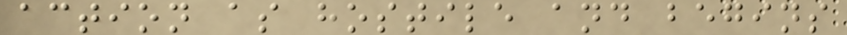action as hostile and begins
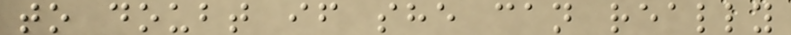to doubt if she can really
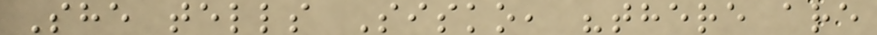She tells Sisko, "there are
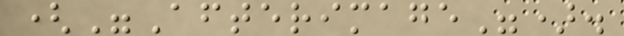("Afterimage").
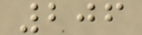206
